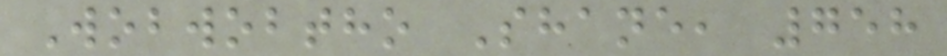Wobwobtho Shane, 758
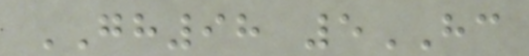GH98 5HC
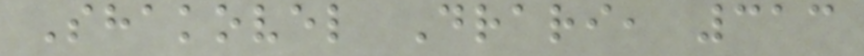Shakovel Drari, 313
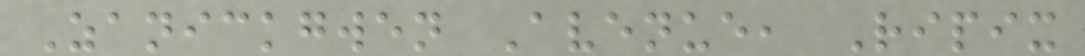Zanickgwen Avenue, Ripix
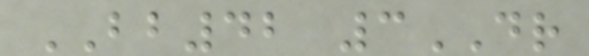BB42 3DR
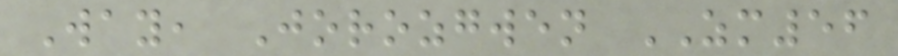Way, Jorozgwen ZM56
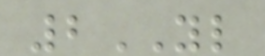2YL
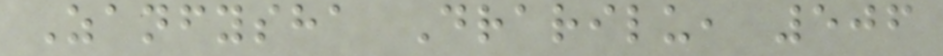Zanfysha Drarilu, 506
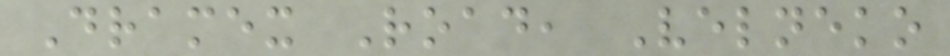Dramex Road, Velneko
